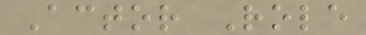Actor Role
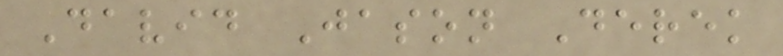David Jason Derek
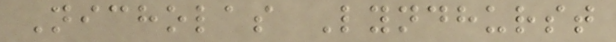Nicholas Lyndhurst
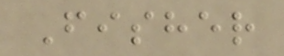Fisher
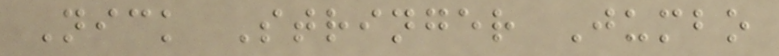Nick Stringer Jumbo
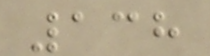138
